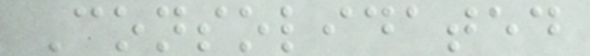Consolidated
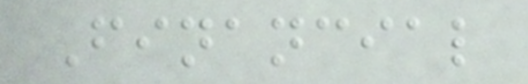Financial
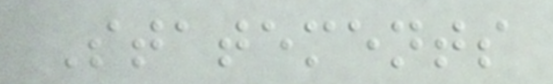Statements
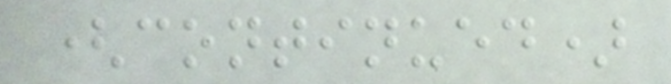(continued)
